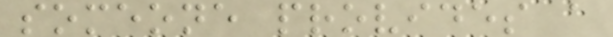someone provides a
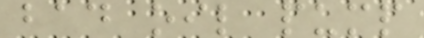bad oil pump
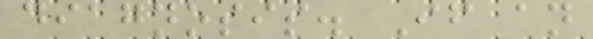diagnosis. If an
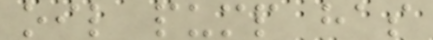oil pump has
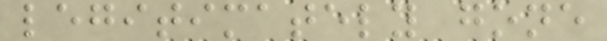legitimately gone
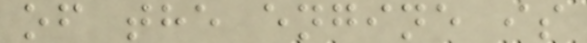of the engine is
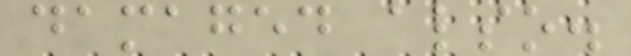damaged also.
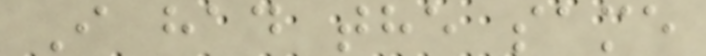I had the same
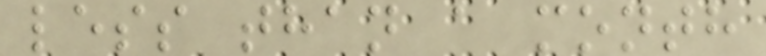less than a month
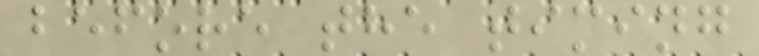before the timing
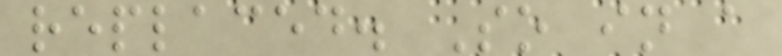replaced. So in a
